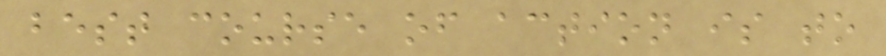best course of action is to
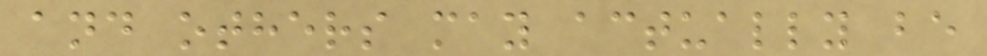and others may actually be
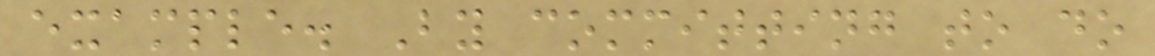example. By committing to do
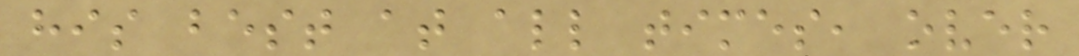his best at all times, over
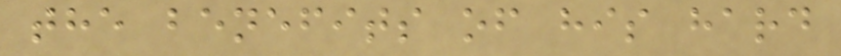the benefits of his hard
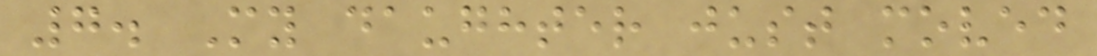7. My daughter just moved
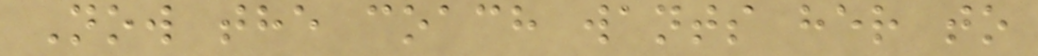Now the coach wants her to
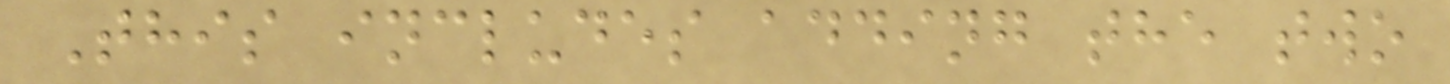This includes adding the two
